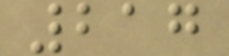217
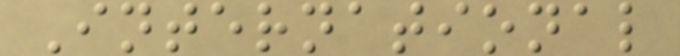International
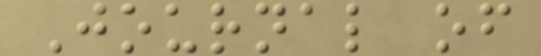Journal of
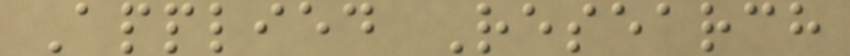Applied Research
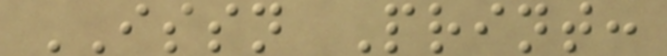ISSN Print:
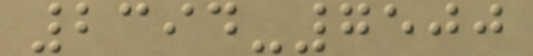2394-7500
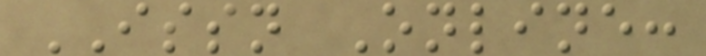ISSN Online:
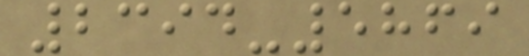2394-5869
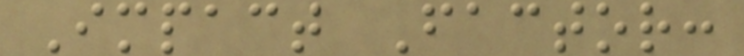Impact Factor:
